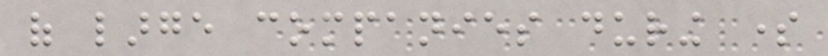of large companies during some
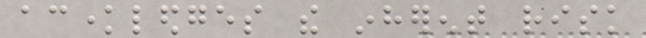acknowledges the inherent risk
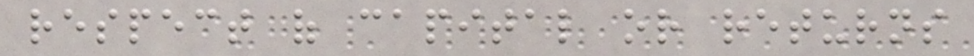respect of capital or returns
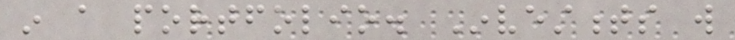in a portfolio. Investments will
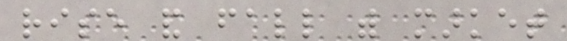rise and fall with market
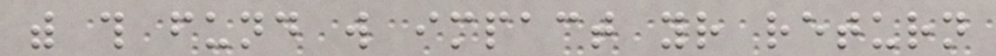with this fund will impact your return
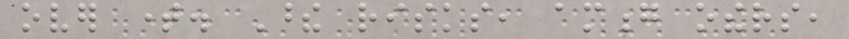over time. These risks, among others,
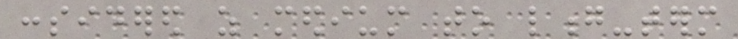considered as medium to long-term
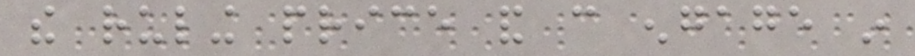the ruling price and can engage in
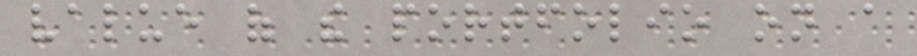value of the portfolio on a
